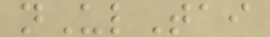nUlTai
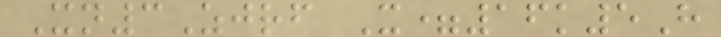Xn3Zjrf X=16k5H
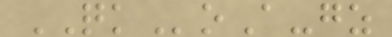QKoA-gz
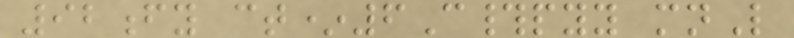92fy ct*6C#pyy mnL
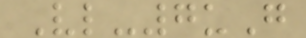Vl-7uG
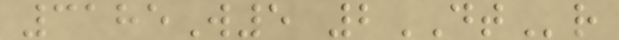3185W5 2DTr
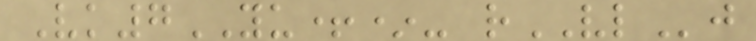Vk7YU+*- rVLj
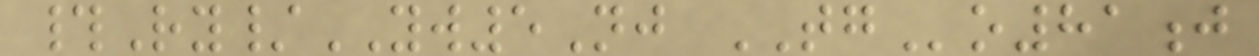#Ry/YW5Nj TGo81j
